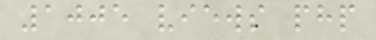1005 views php
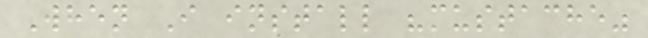When I install "mustache"
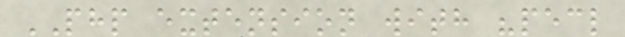PHP extension with "pecl
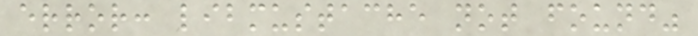error: libmustache not found"
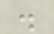.
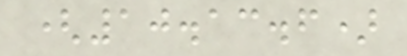(10.13.6)
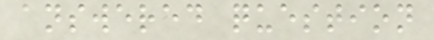answered question
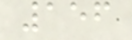156
